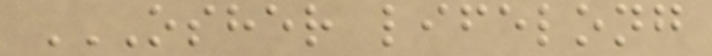OSHER LIFELONG
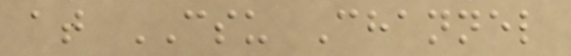at CSU Channel
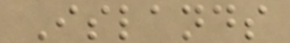Islands
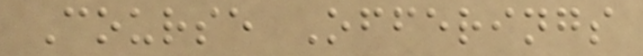Course Offerings
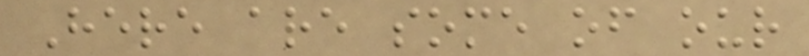Here are some of our
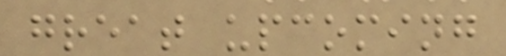great upcoming
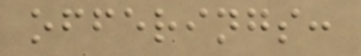offerings:
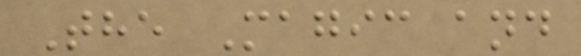The Magic and
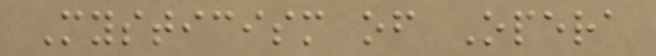Mysticism of Opera
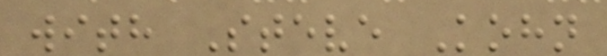with Steve Kohn
